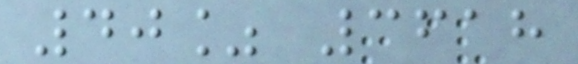40% 3618
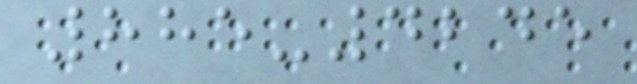885-4245
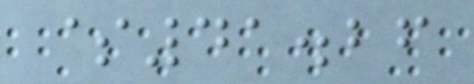$41.26
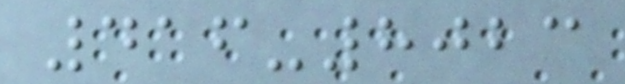416-8023
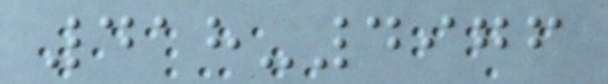418-4976
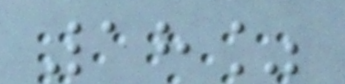18%
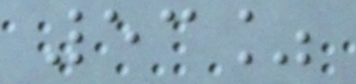53%
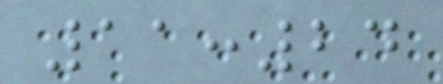11:24
